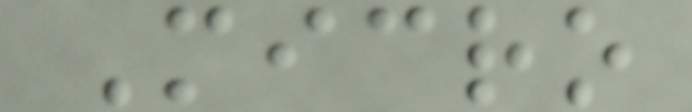Micro
